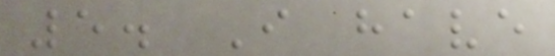5. I have
